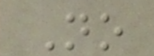No
